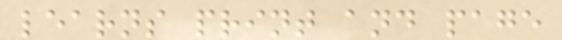learns print and page
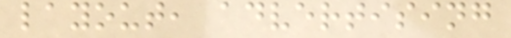layout, advertising
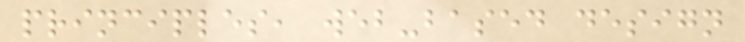principles, web-based design
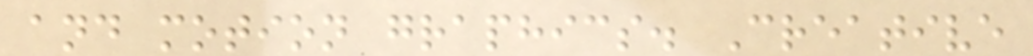and motion graphics. Creative
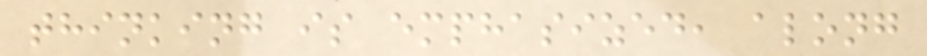thinking is emphasized, along
